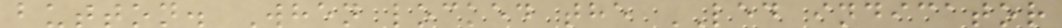button. When locked the LED indicator
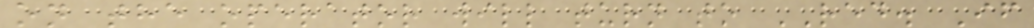on the operator will turn to RED. If
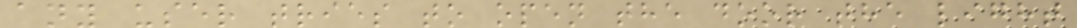any user tries to open the door the light
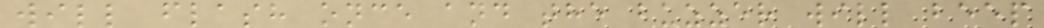will flash once and the buzzer will beep
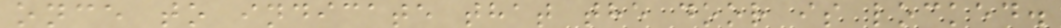once to indicate that the door is locked.
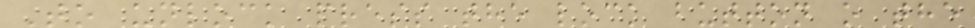To unlock press the lock button o the
